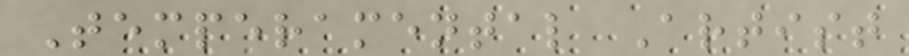Temperamental Artist
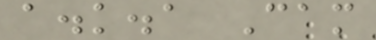a.k.a Cam
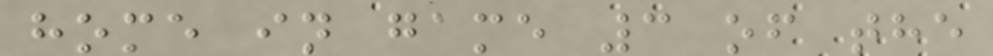home in game 3 of the
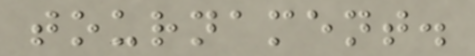tournament.
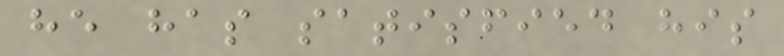he has satisfied his
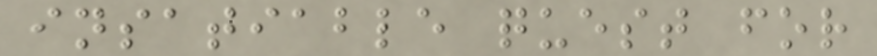insatiable quest for
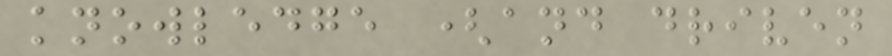knowledge (and driven
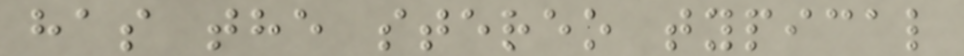has the stereo typical
